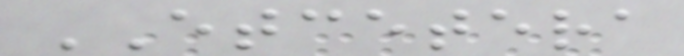ETCETERA
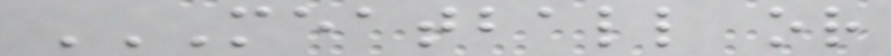MEATBALL OR
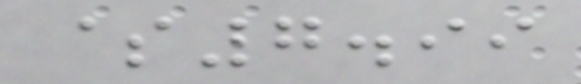$7.99
